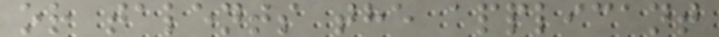or talents the applicant
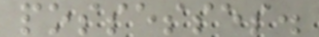possesses.
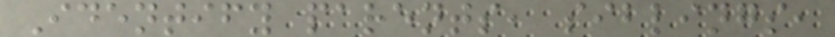Identify parents, siblings,
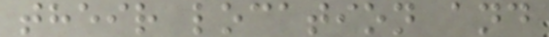their location and
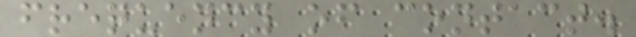frequency of contact.
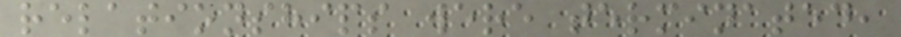relationships were terminated,
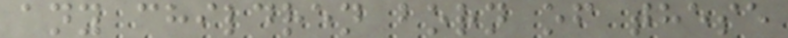any children born of these
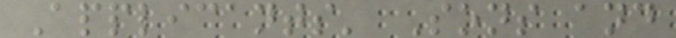Applicants' Sons and
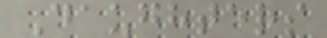Daughters
